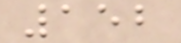152
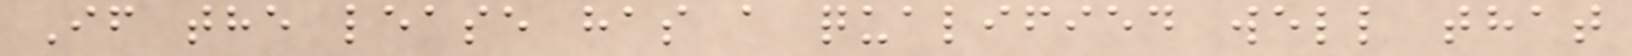If the lease has a qualified well that
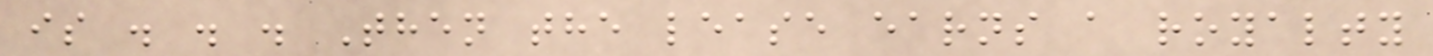is . . . Then the lease earns a royalty
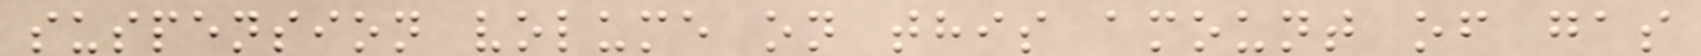suspension volume on this amount of gas
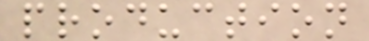production
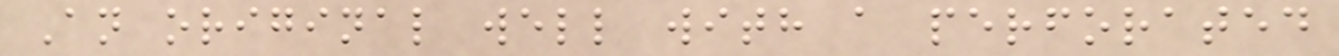An original well with a perforated
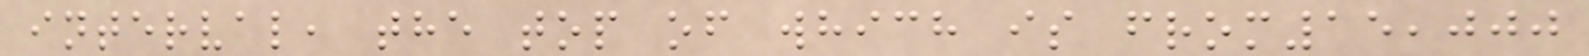interval, the top of which is from15,000
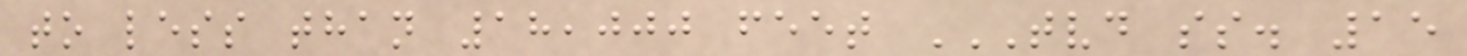to less than 18,000 feet TVD SS. 15
